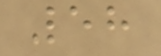58
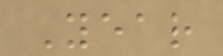Year
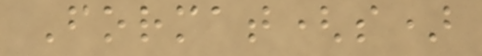Format(s)
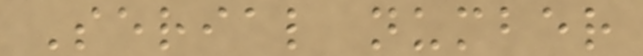Serial number
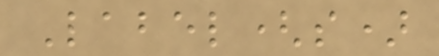Label(s)
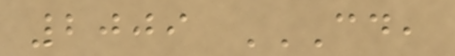2009 CD,
